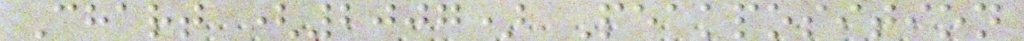Chart (2007) Peakposition
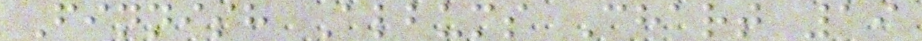Finnish Albums Chart 19
